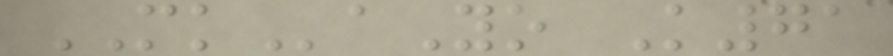MKaYo K71
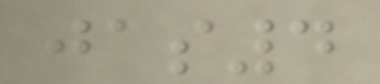jas4
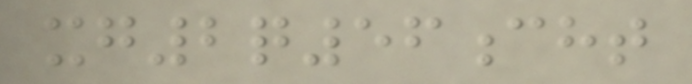xg2q56cht
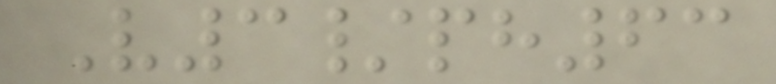V3/ph63
